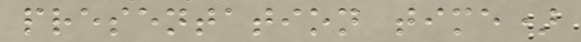presentation time)
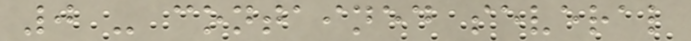0 - contained several
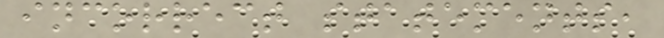incorrect statements,
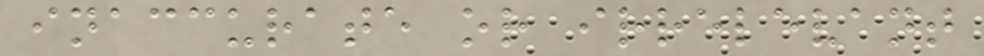inaccurate or irrelevant
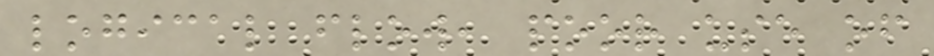logical flow, poor use of
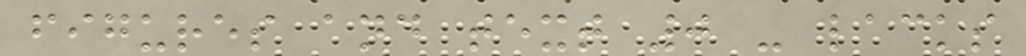figures and text 0 - lacks
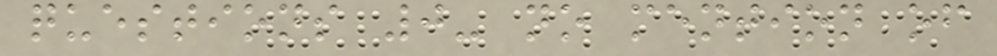questions 0- no mention of
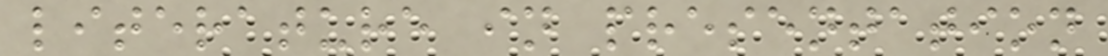literature in presentation
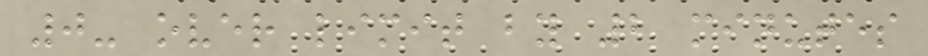0- over limit by 2 minutes
